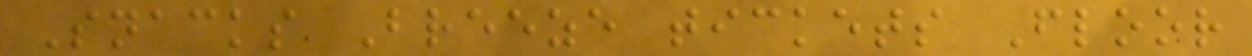Snacks Breeze tickets Floor
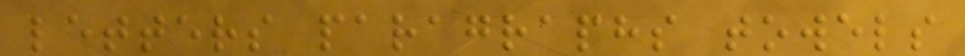letters paragraphs towels
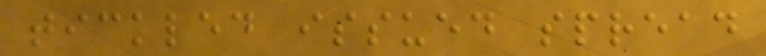tickled issued spread
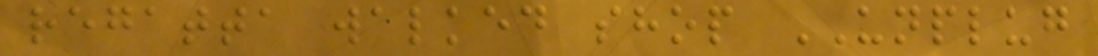regatta walked shop UNPLUG
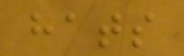hats
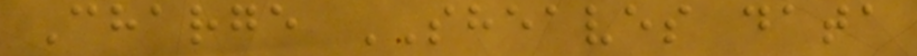Charge SHEAVES data
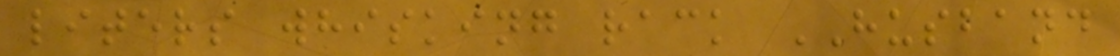liters whisking rack HUSBAND
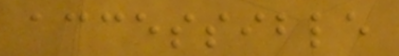accessible
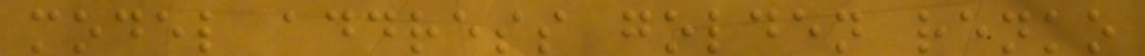model address golden renko
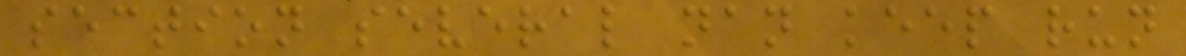section several nan keep run
